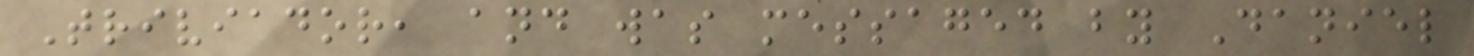Triviador, and was messaged by Daniel
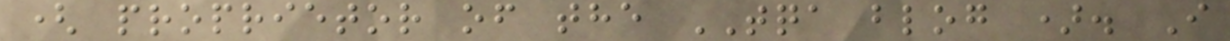( proprietor of the TQA blog ). I
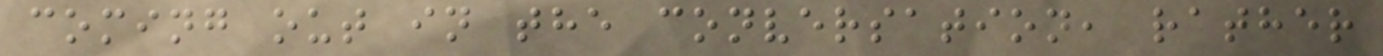coming out in the conversation, rather
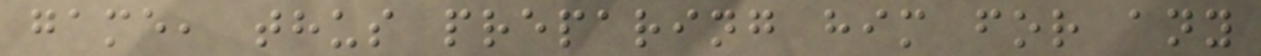game, thus preparing him for any
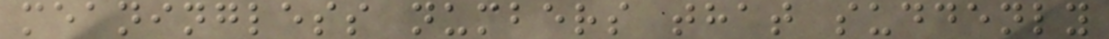meaningless numbers that suddenly
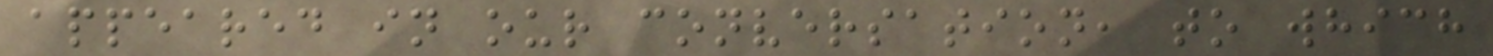appeared in our conversation, to which
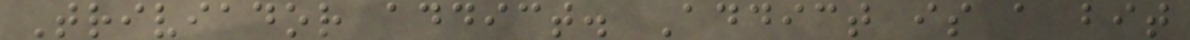Triviador addict. Addict is a bit
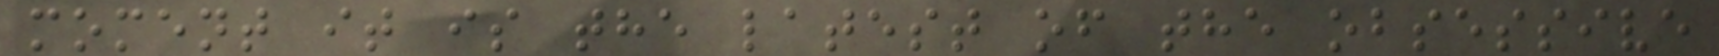moment it is the latest of the obsessive
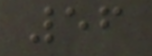56
